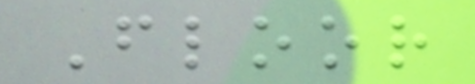Floor
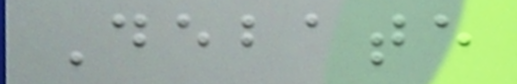Debate
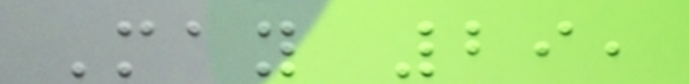May 29,
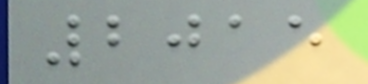2015
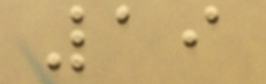19
